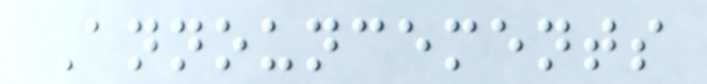Announcements
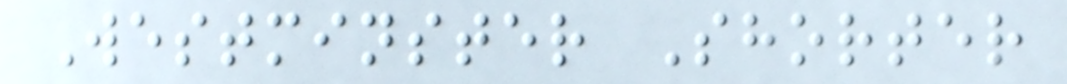Westminster Shorter
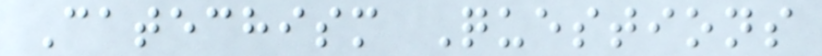Catechism Questions
